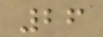26
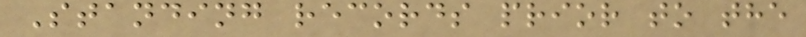Standing records prior to the
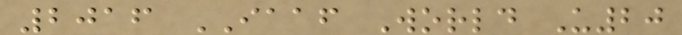2016 IAAF World U20
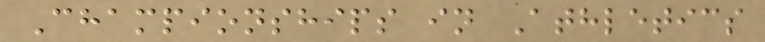Championships in Athletics
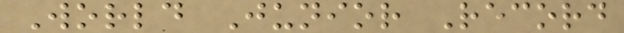World Junior Record
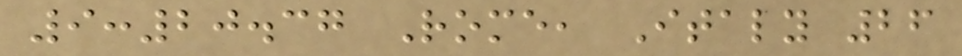9:20.37 Rome, Italy 26
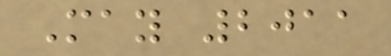May 2011
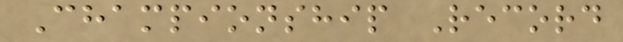Championship Record
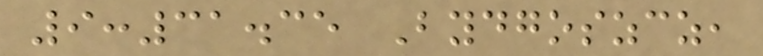9:31.35 Bydgoszcz,
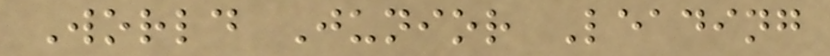World Junior Leading
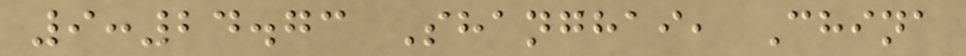9:24.73 Shanghai, China
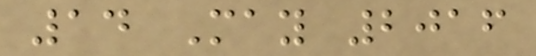14 May 2016
